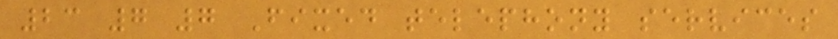23 7 7 Fixed telephony services
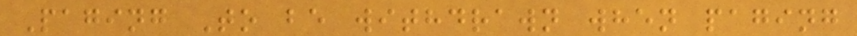Paging To be withdrawn when paging
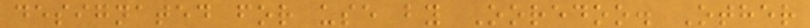designated for use by Ooredoo. Other
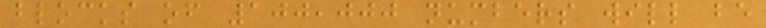blocks of 100,000 numbers will be
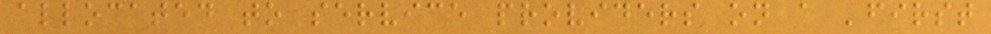allocated to service providers on a 'first
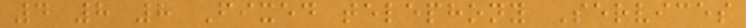4 8 8 Fixed telephony Services
